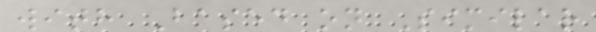with Based on Similar
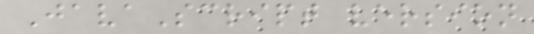JavaScript version
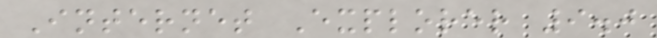Internet Explorer 9.0
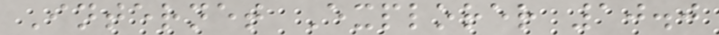Internet Explorer 10.0
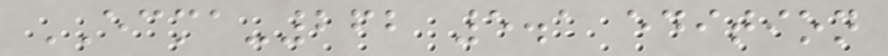ECMA-262 5.1 edition
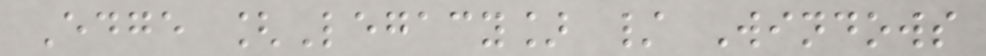Edge [Legacy] / Windows
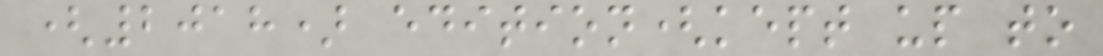(2018) edition(kept up to
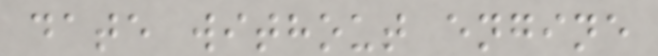date without engine
